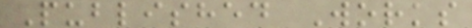Published Works
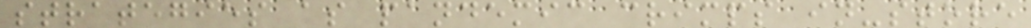strategies as pandemic crimps in-store
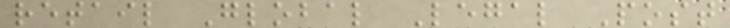retail Global Legal Post
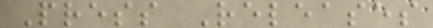Press Releases
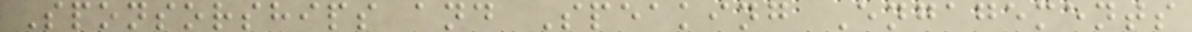Sponsorships and Speaking Engagements
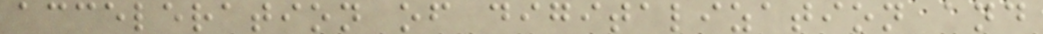acceleration of digitalization and
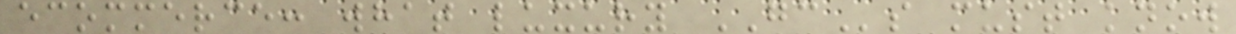ecommerce: what luxury GCs must know
